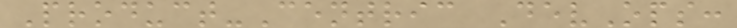Product-Centric DevOps:
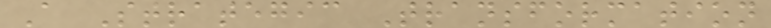A Strategic Transformation
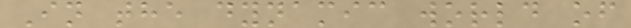In the dynamic world of
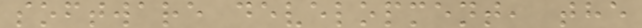software development, the
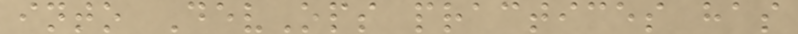into DevOps practices has
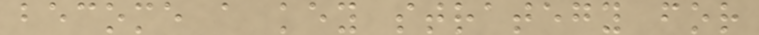become a key strategy for
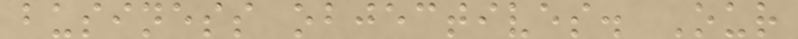business objectives. Our
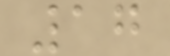17
